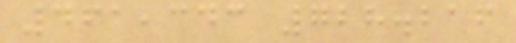461,343 728.216
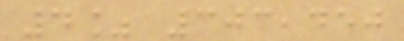4% 303,450
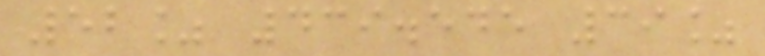52% 439.545 39%
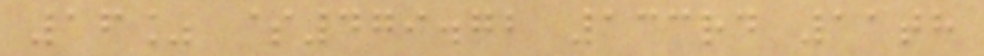16% $479.72 133rd 11th
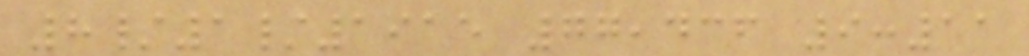8/1/1915 77,436 9:11
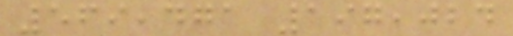569,471 197,024
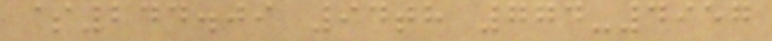$244.09 94th 774-4957
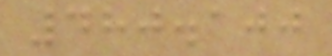480.100
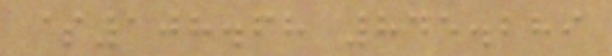$108.68 845.289
